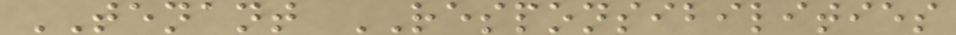TENANT RESPONSIBILITIES
